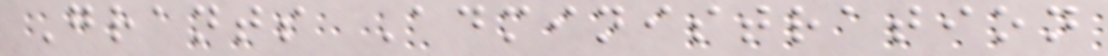Grants Administration
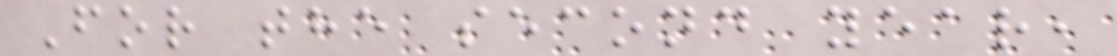For the second year,
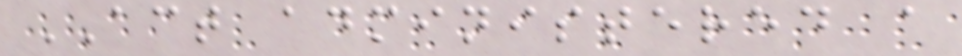ACT administered a
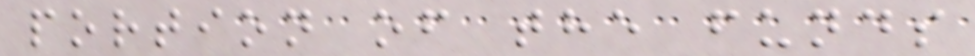portion of the funds
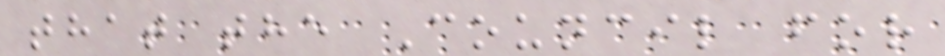that the Council for
